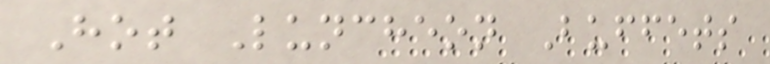Hot Luncheon Buffets
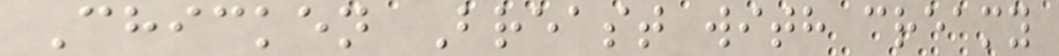Chicken Breast with creamy
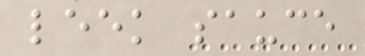leek sauce
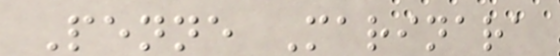Penne Marinara
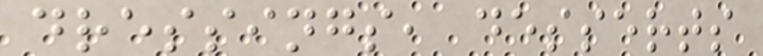dressings, desserts
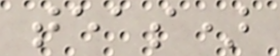teas)
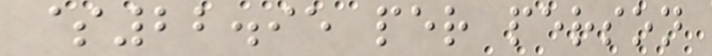$22.95 per person
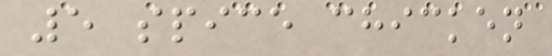5 spice chicken
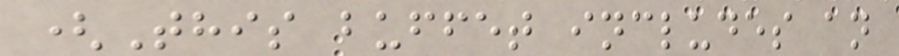(This buffet includes an
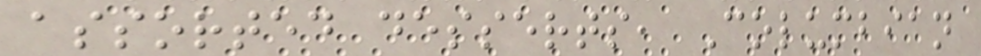assorted desserts, Columbian
